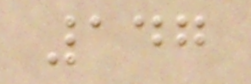147
